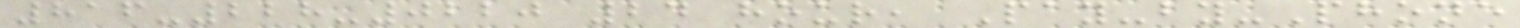816-228-0220 24 hour, Pay-by-Phone
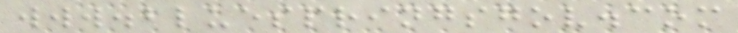www.bluespringsgov.com
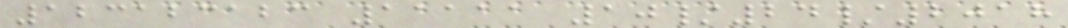123123123 11111 10/24/2018
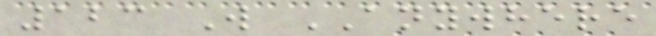123 W ANYWHERE
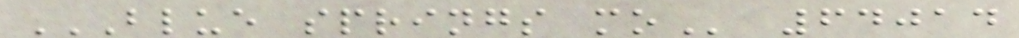BLUE SPRINGS MO 64014
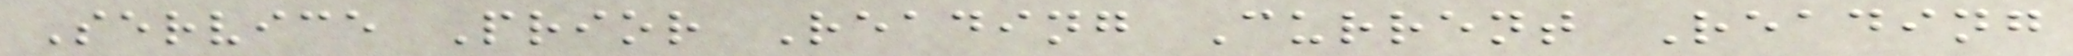Service Prior Reading Current Reading
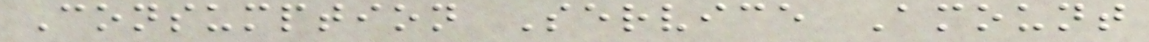Consumption Service Amount
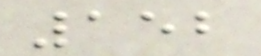152
